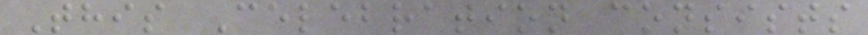This Celebration consists
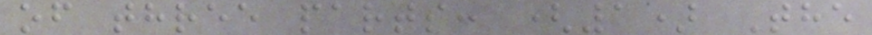of three parts: (1) The
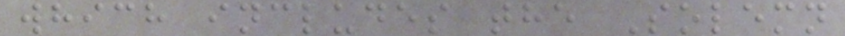which includes the Solemn
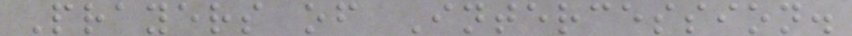Prayers of Intercession.
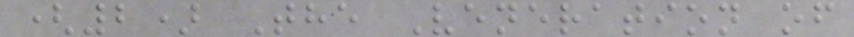(2) The Veneration of
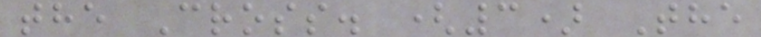the Cross. (3) The
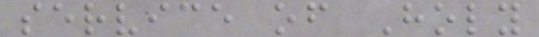service of Holy
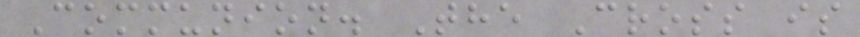Communion. The Cross is
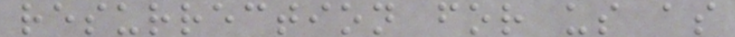resurrection for us as
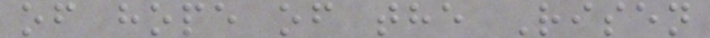of hope of the Risen
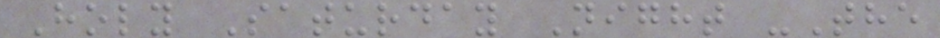Holy Saturday Night -The
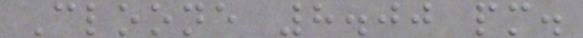Cloone 8.00 pm.
